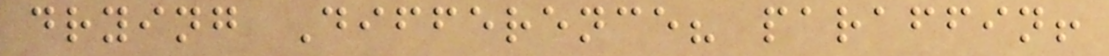drying Difference? paraffin!
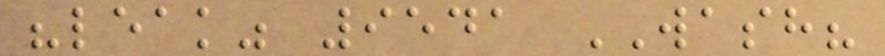"leak" 9541 WASH?
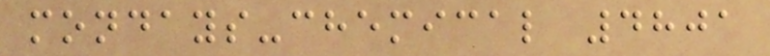mondays-chemical 4801
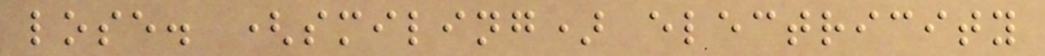lose. (smiling) electricity
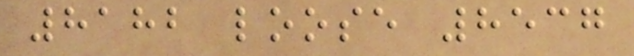8182 loose 8537
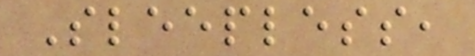Sleepless,
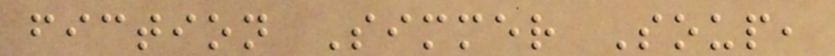fiction Simmer Soup,
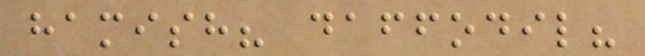hamish? daffodil?
